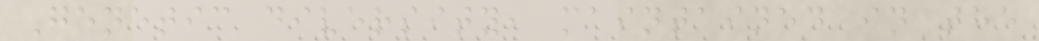Genetic diversity, maintained in the
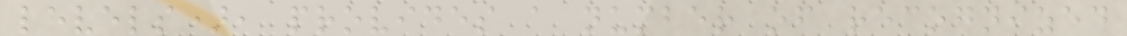levels), provides a number of recognized
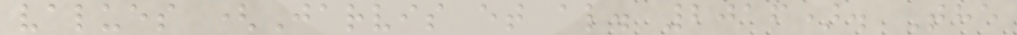values (Jarvis et al. 2016). The
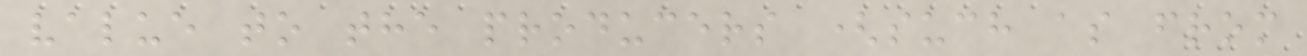value to the producers (such as from
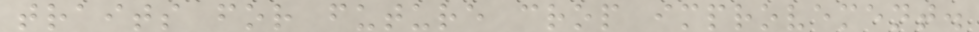traits for future crop improvement.
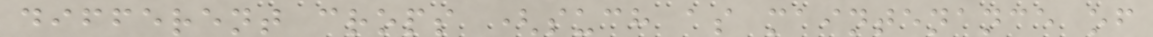different crops (such as maintenance of
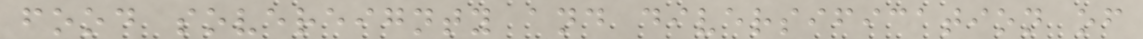food sovereignty and diversification of
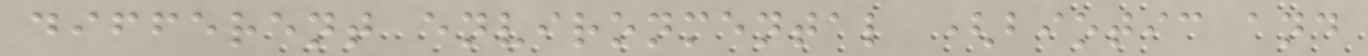different environmental (biotic and
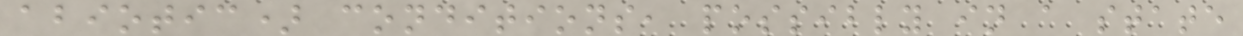abiotic) conditions, possibly in a state
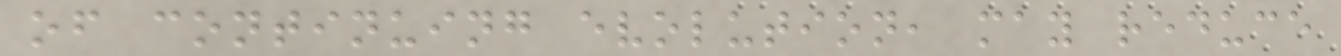of continuing evolution, may reduce
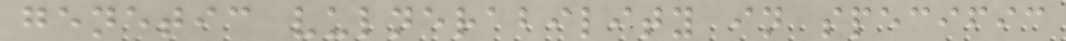genetic vulnerability in specific
